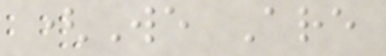(We Are
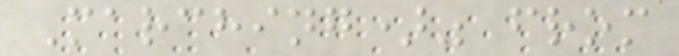Marching)" from
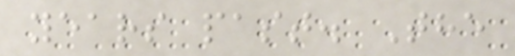years past. The
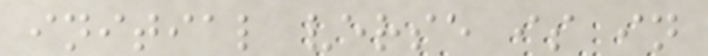initial verse is in
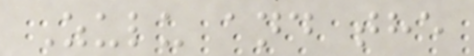Zulu and the
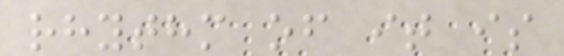rhythm of it is
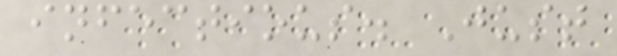infectious. Just
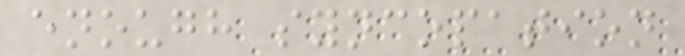enough syncopation
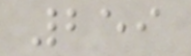259
